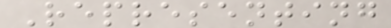Representing
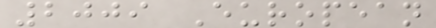2009 European
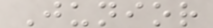Junior
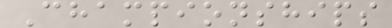Championships
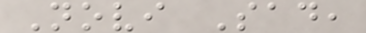Novi Sad,
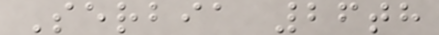Serbia 26th
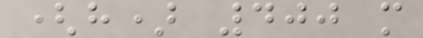(h) 400 m
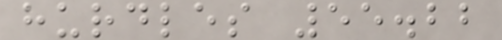hurdles 55.22
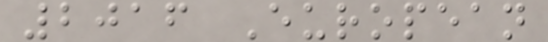2016 European
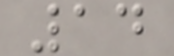14
